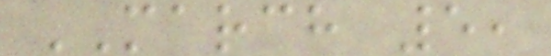MARCH 5,
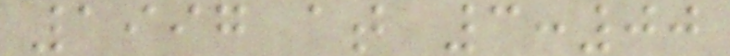1997 at 3:00
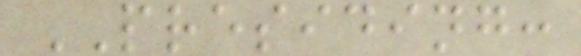PRESIDING:
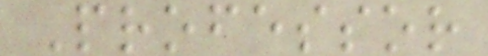Professor
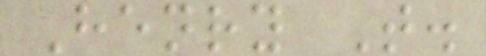Henry T.
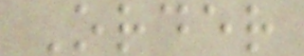Order
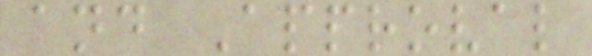and Approval
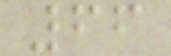66
